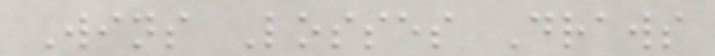Wins Losses Draws
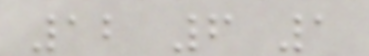12 6 1
